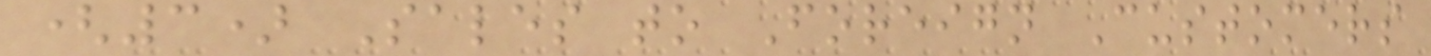(3) Sales to Foreign Customers
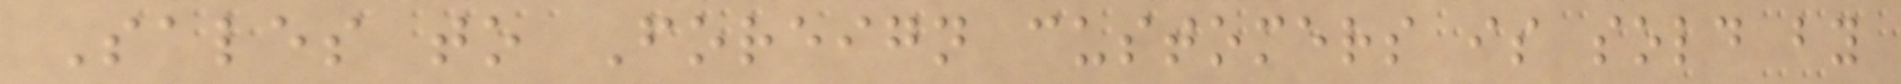Sales to Foreign customers is sold by
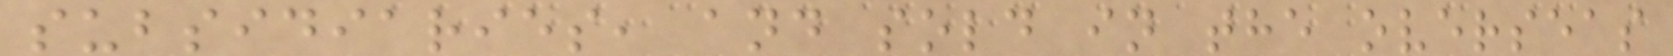subsidiaries, and sold in the overseas
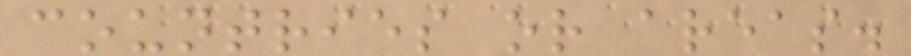countries or areas.
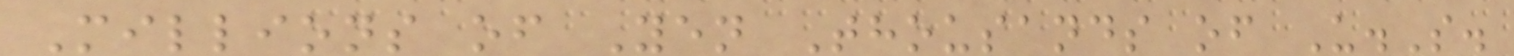Millions of Yen Thousands of U.S.
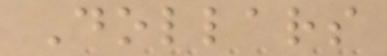Dollars
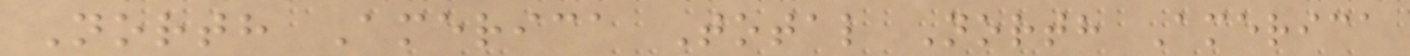North America Total North America
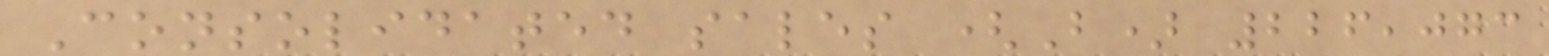Consolidated sales (B) 226,073
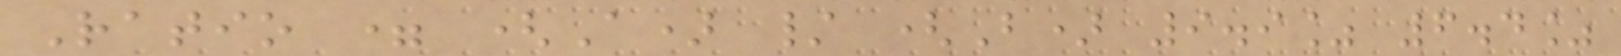Ratio = (A) / (B) 9.9% 6.4%
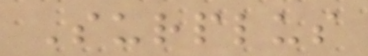Surplus
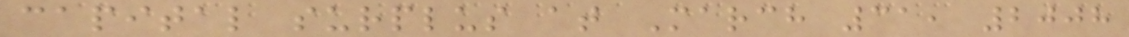capital surplus at March 31, 2008
